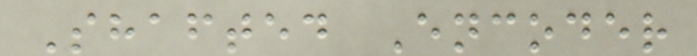Shafted Encoder
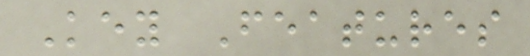Key Features
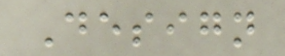Design
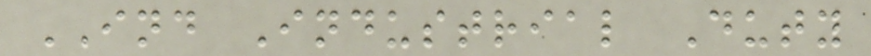IND Industrial Duty
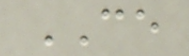CE
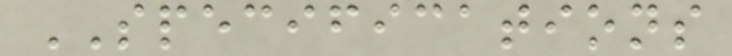SPECIFICATIONS
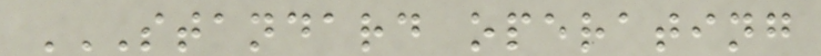STANDARD OPERATING
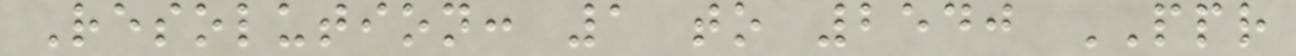Resolution: 1 to 2540 PPR
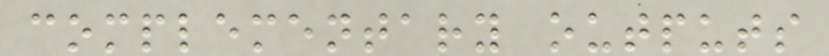complementary outputs
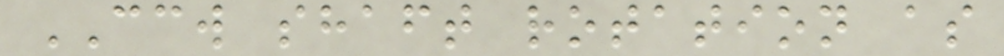CCW shaft rotation as
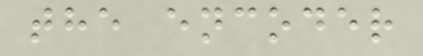the encoder
